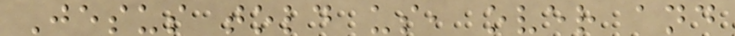Jesus told us, over and
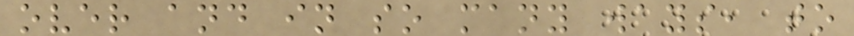over and in so many ways, to
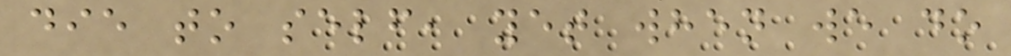die to self, yet when we do
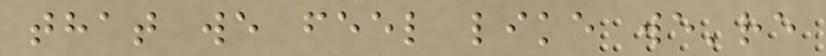that we feel like we're
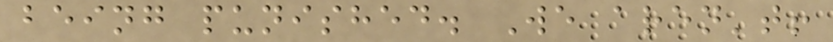being punished. We aren't!
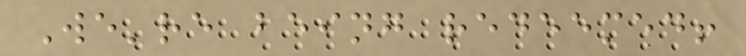We're being redeemed!
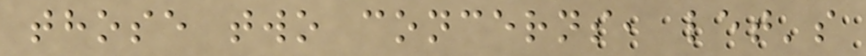those two concerns, let's
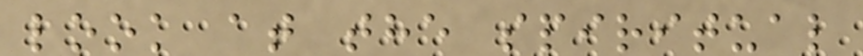look at the spiritual
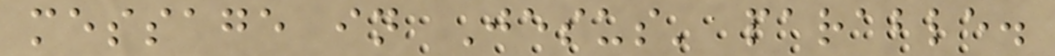message in Jesus' parable.
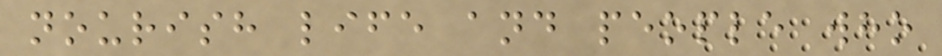nourish life and people who
